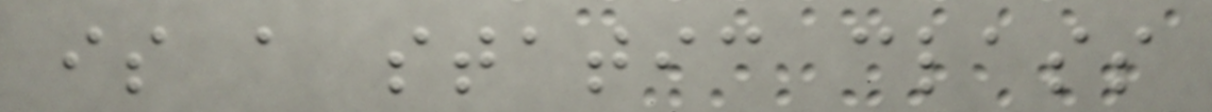is a static class
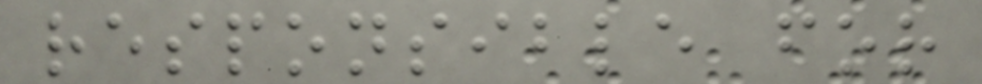responsible for
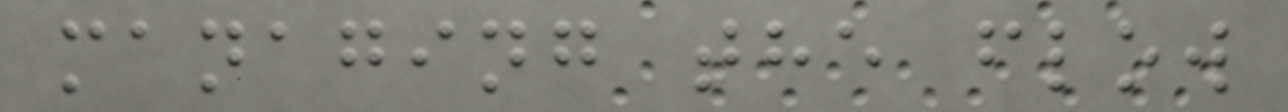managing the flow
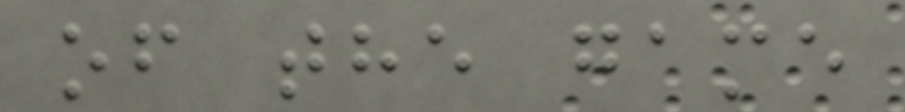of the game
